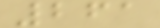261
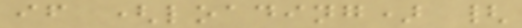if (loading) {
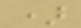)
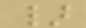}
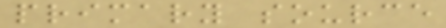primary source
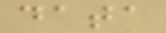data
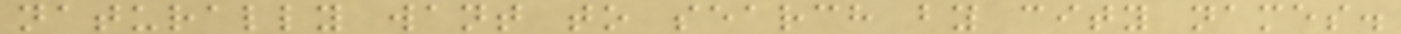naturally want to search by city names.
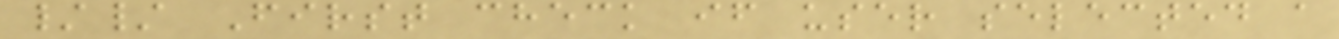// First check if user selected a
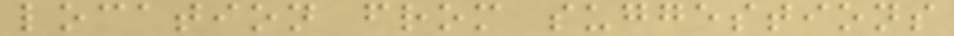location from suggestions
